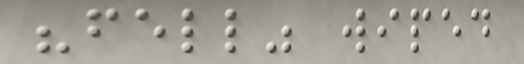"fell" wiped
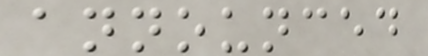announced
